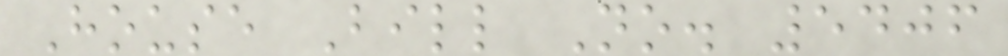House Bill No. 5406
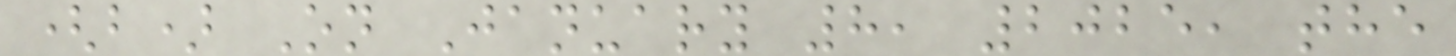(b) On January 8, 2025, the
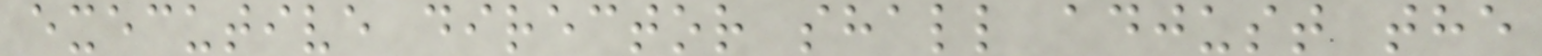executive director shall adjust the
